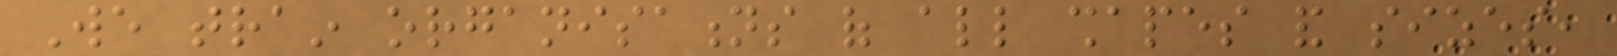We train organisations of all shapes and sizes,
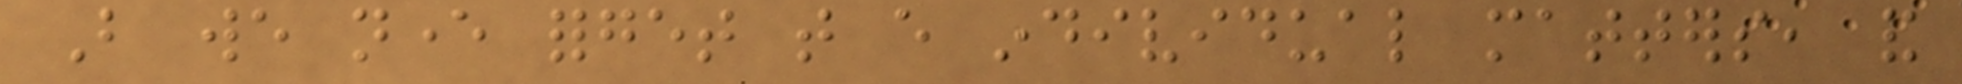But we never forget that every individual matters, and
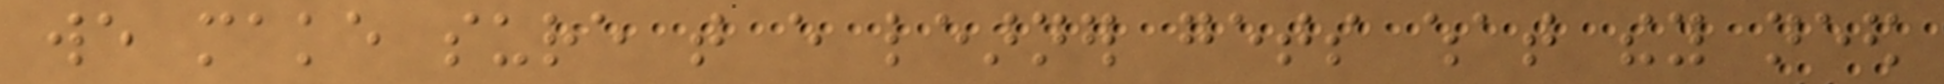we make sure that every learner gets what they need
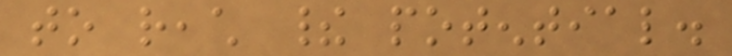to reach their potential.
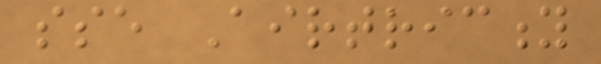sse Airtricity
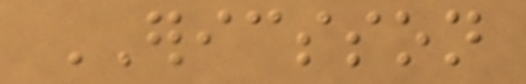ERICSSON
